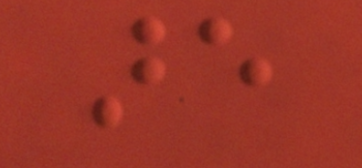are
